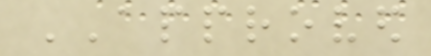APPROVED
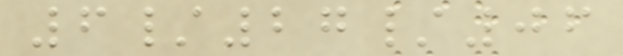6/27/06
